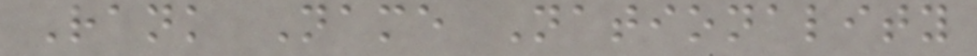Rank Name Nationality
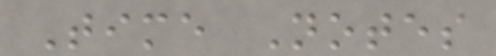Time Notes
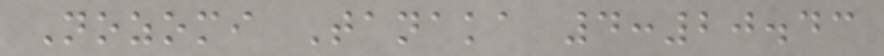Nozomi Tanaka 4:20.43
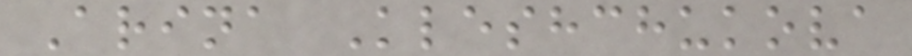Arina Kleshchukova
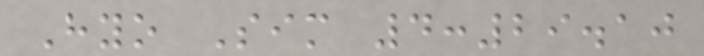Hyo Sim 4:29.10
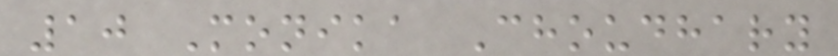10 Monika Choudhary
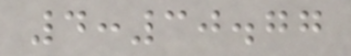4:30.77
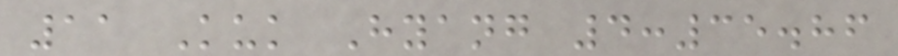11 Kuk Hyang 4:35.86
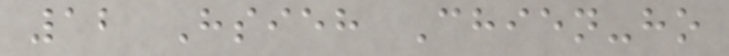12 Hsieh Chien-ho
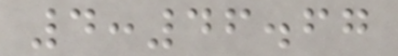4:46.67
